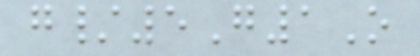g/5G1O
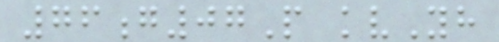76g07P kvYh
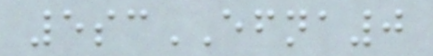5scEFNA0
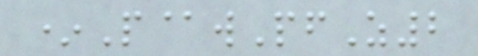*P@wPfZ2
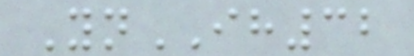YnIH32
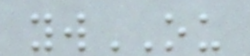ywOU
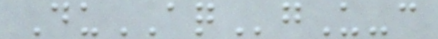DuAQgU-c
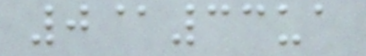0@33ua
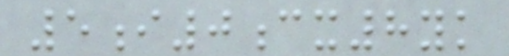5i0cx8yk
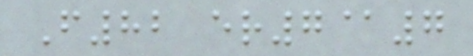F82 er7@7
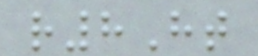r8Ht
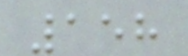158
